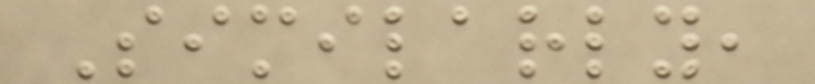Similarly,
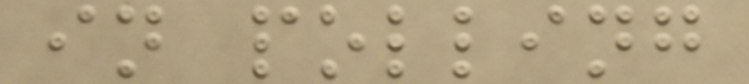in polling
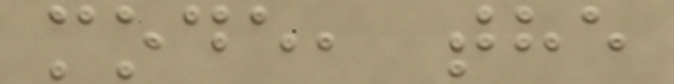mode, the
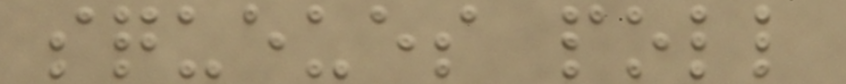squeues poll
